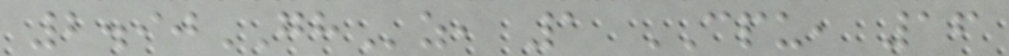2.90GHz, 1 CPU, 16
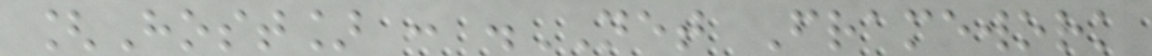[Host] : .NET Framework
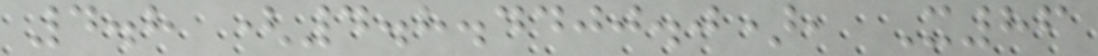4.8 (4.8.4400.0), X86
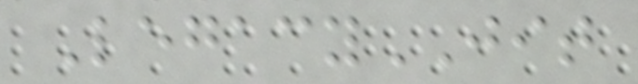LegacyJIT
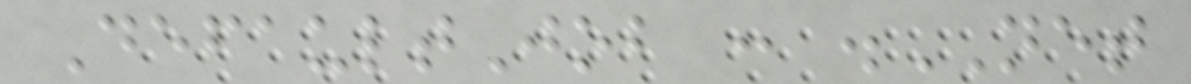DefaultJob : .NET
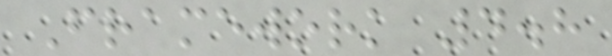Framework 4.8
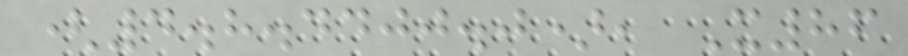(4.8.4400.0), X86
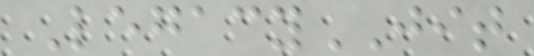LegacyJIT
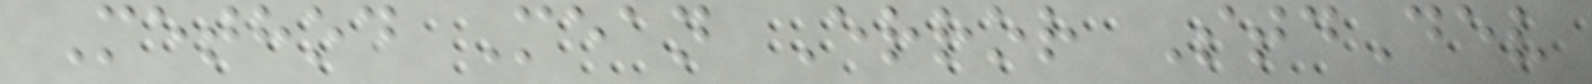Method Mean Error StdDev
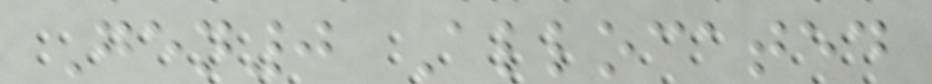Gen0 Allocated
